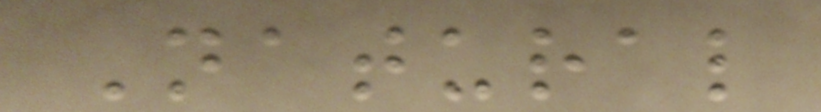Natural
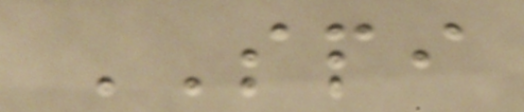SPI
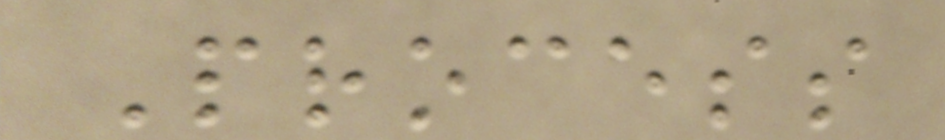Process
